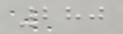280
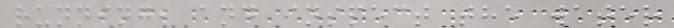running, and inspect the water
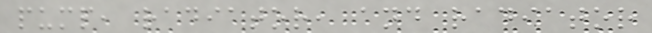pump, radiator, and radiator
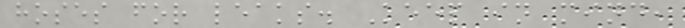hoses for leaks. Keep in mind,
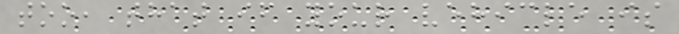too, that if your vehicle is
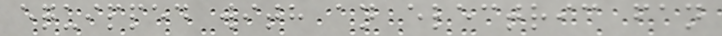equipped with an electric fan
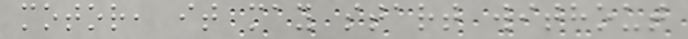motor, it may start without
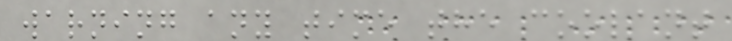warning any time the coolant
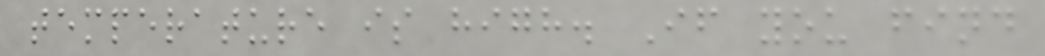temperature is high. If you find
